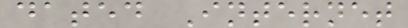dated Internet
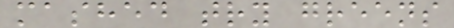mashed try greens
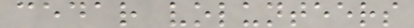cedar volunteers
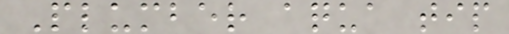Plumber aqua tip
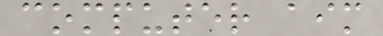computer aim
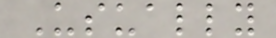Usually
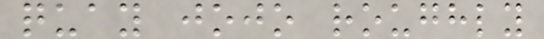quay jojo roughly
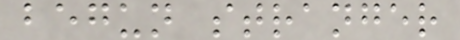begun stranger
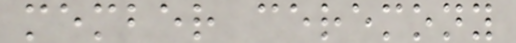member ceremony
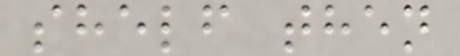shelf then
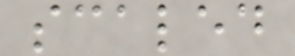scaled
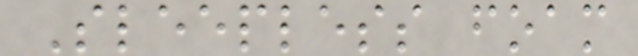Sleepless foam
